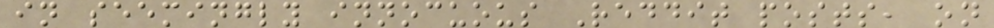in seemingly innocuous Reddit posts, on
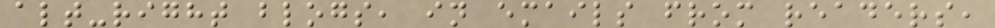alt-right blogs, in emails from readers,
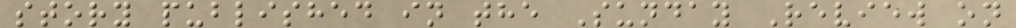story published in the Sunday Review on
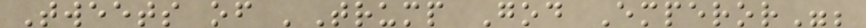Tweets of 'Trump God Emperor";
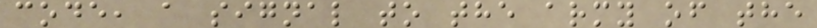code, a signal to the army of the
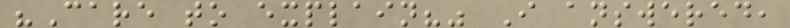"Care to explain?" I answered,
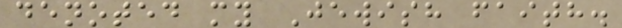denoted my Jewish faith.
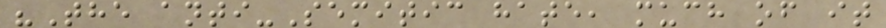"The anti-Semitic hate, much of it
